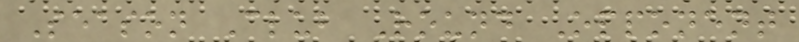Season Club Round Opponent
